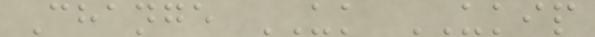Change UK UKIP
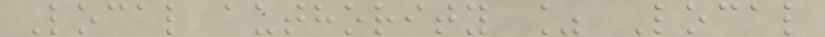Local authority % Local
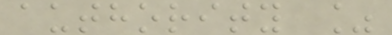authority %
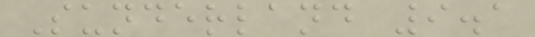Sunderland 9.1
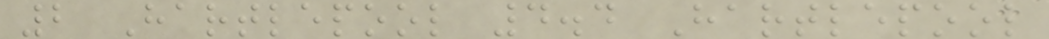2 Hartlepool 4.4 Hartlepool
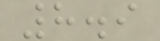8.9
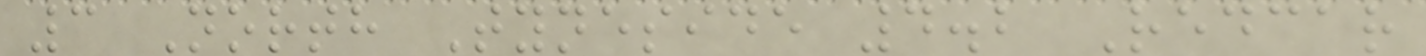3 North Tyneside 4.2 Redcar
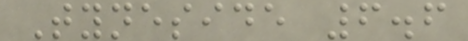Tyneside 6.6
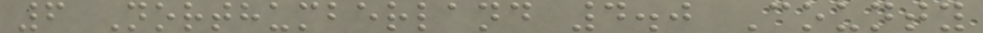6 Northumberland 4.0 County
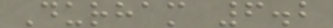Durham 6.2
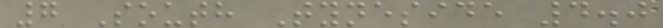7 South Tyneside 4.0
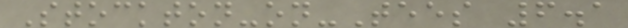Stockton-on-Tees 6.1
